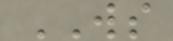WS
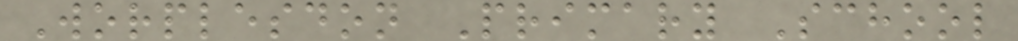Worplesdon Primary School
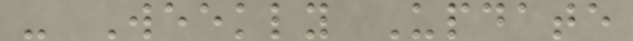- Weekly Update
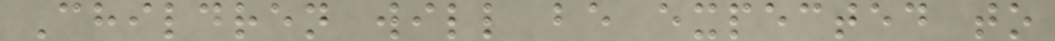Children will be expected to
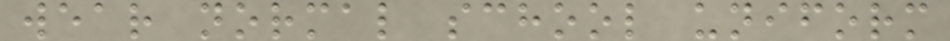wear normal school uniform
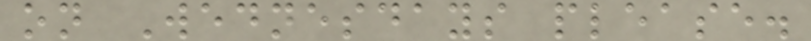on Wednesdays please.
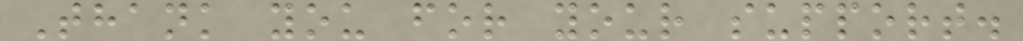Thank you for your support.
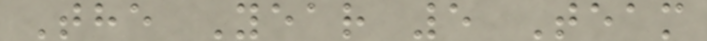The Year 5 Team
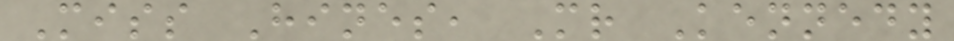Miss Hines, Mr Kennedy
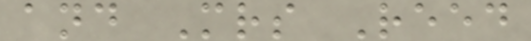and Mrs Reed
